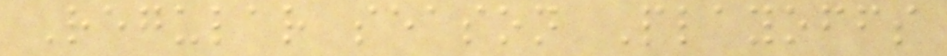Regular season Playoffs
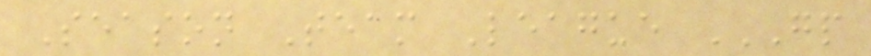Season Team League GP
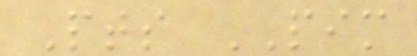Pts PIM
